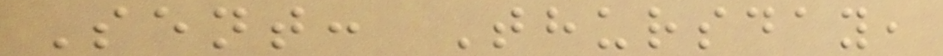Sent: Thursday,
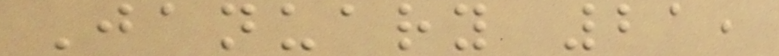January 21,
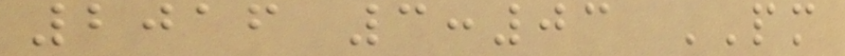2016 3:03 PM
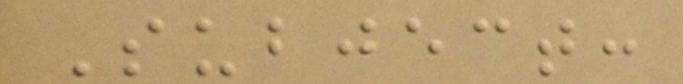Subject:
